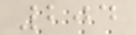204
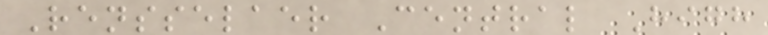Rensselaer Central High
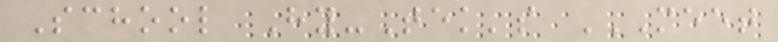School Hy-Tek's MEET
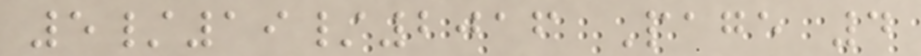5/19/2016 Page 4
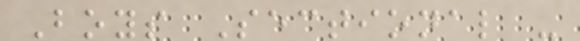Boys Sectional -
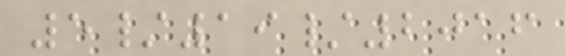5/19/2016
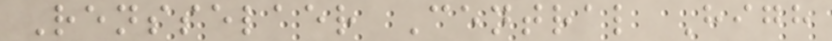Rensselaer Central High
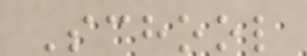School
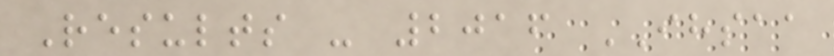Results - 2016 IHSAA
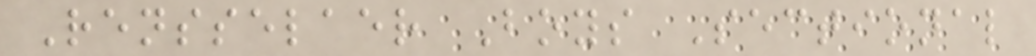Rensselaer Boys Sectional
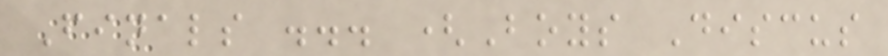Finals ... (Boys Discus
